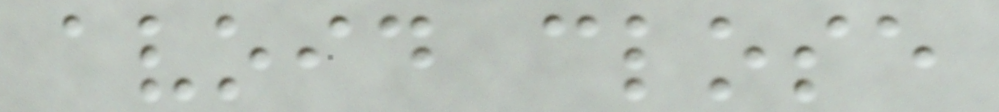avoid close
